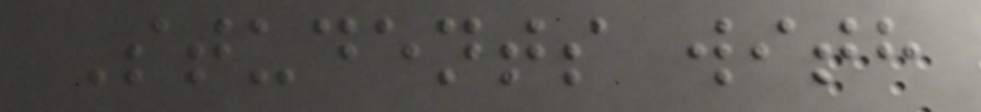Students with
